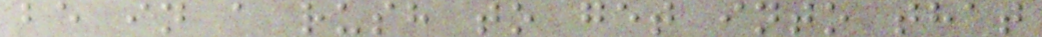be in a rush to get into that
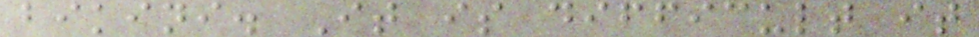bikini. It is difficult it
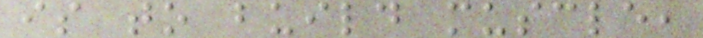is to build muscle,
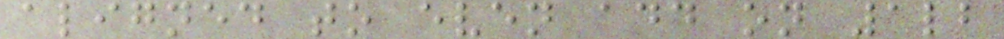aligned to even add on 1lb
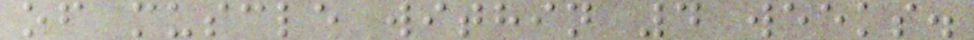of muscle within 4 weeks.
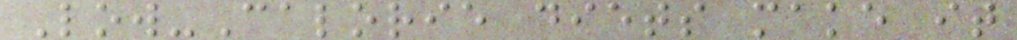Low-Calorie diets make it
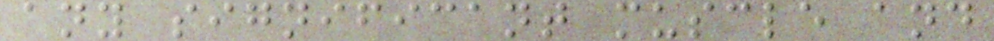any significant muscle and
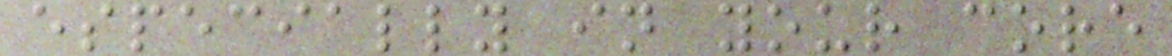especially in your core
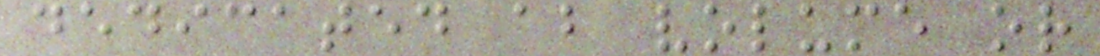dedicated ab volume or
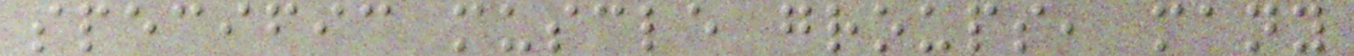specific muscle groups, many
